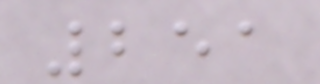251
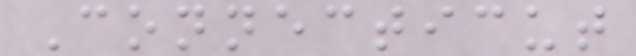Connecticut
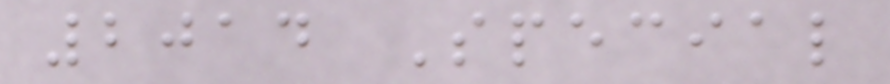2014 Special
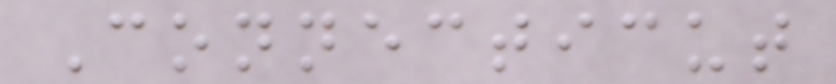Connecticut
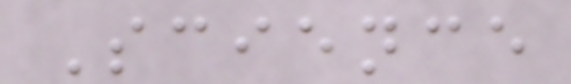Science
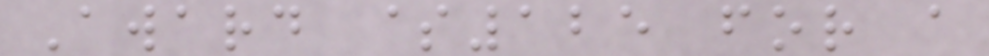Award $125 for a
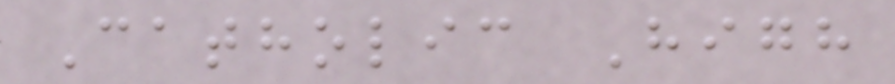Catholic High
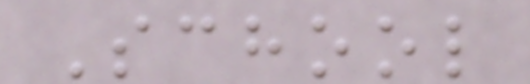School
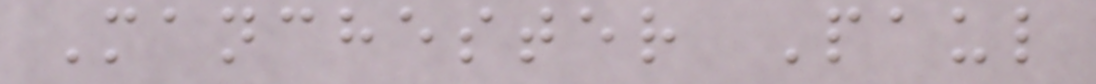Manchester Paul
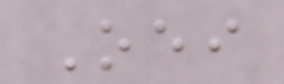Oei
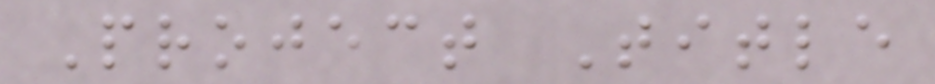Project Title
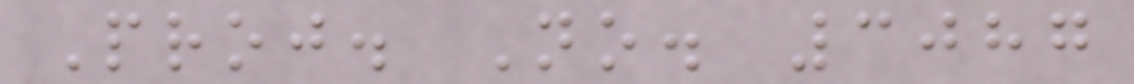Proj. No. 3087
